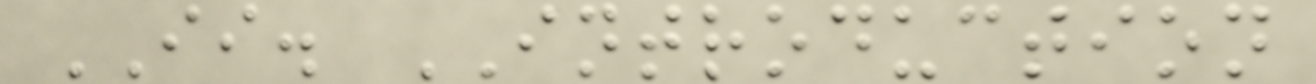II. INTRODUCTION
